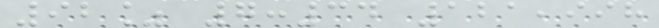92% 7:34 121,998
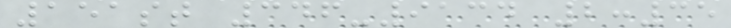151st 346-9134 2:35
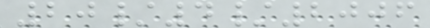20/4/2006
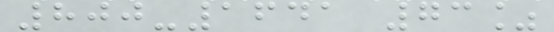800-1641 73%
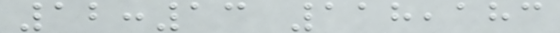12:13 118,183
